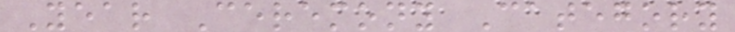Year Ceremony Category
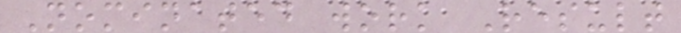Nominated work Result
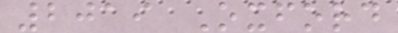2019 Oxford
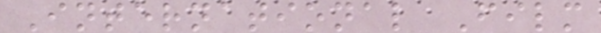International Film
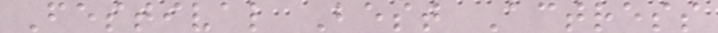Festival Best Actress
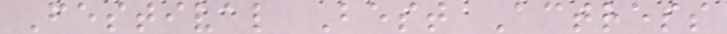Festival Best Actress
